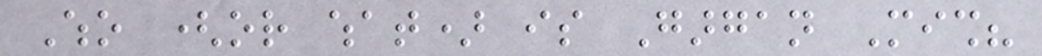Who (or what) is Gargan Mish?
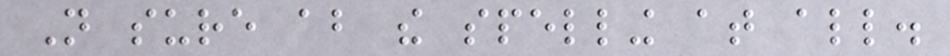Not sure about the spelling at all.
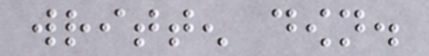written down.
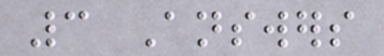3 Answers
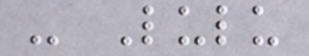- Lulu
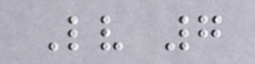Lv 7
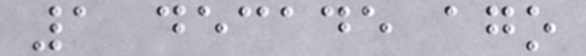1 decade ago
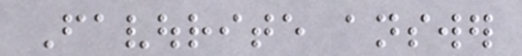Favourite answer
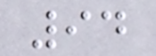94
